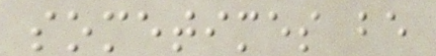sometimes be
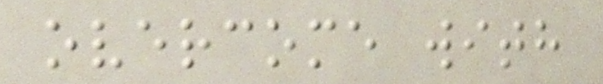overcome with
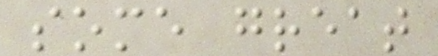some great
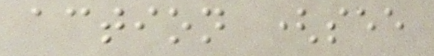action (see
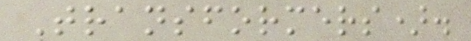Transformers).
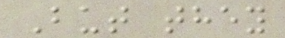But they
